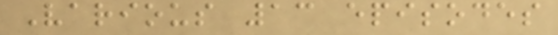Various 13 episodes
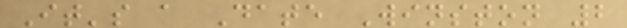It's a Date Winston 2
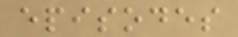episodes
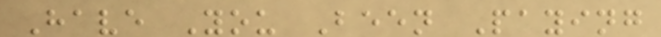Have You Been Paying
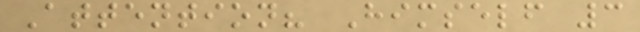Attention? Himself 3
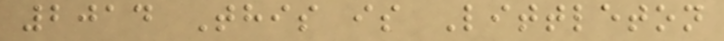2014 This is Littleton
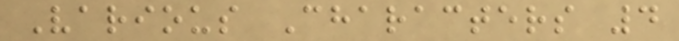Various Characters 4
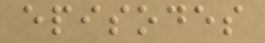episodes
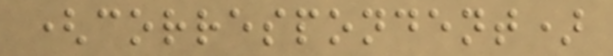(correspondent)
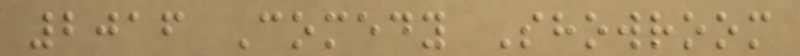2016 Comedy Showroom
